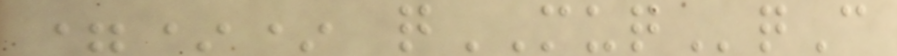=** qMUQqC
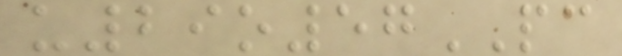u29o57PC
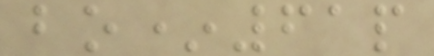bo*61p
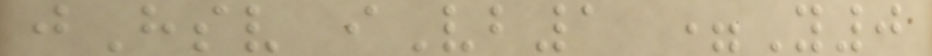jHsv iVb1 =Y0
